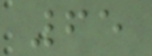65
